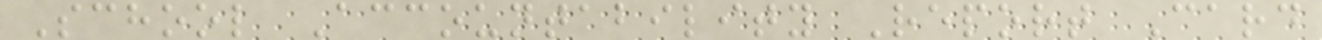School Accountability Report Card
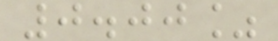0.00%
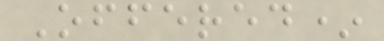Offered*
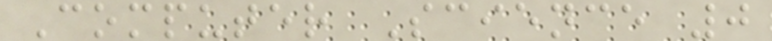Computer Science 0
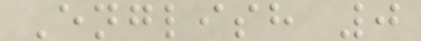English 0
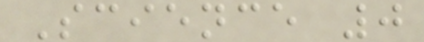Science 0
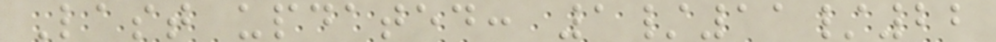Last updated: 1/11/22
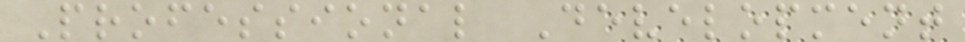Professional Development
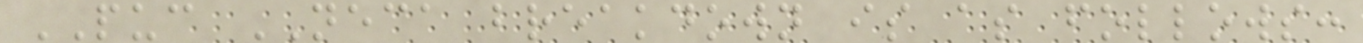PUC NECA breakdown is as follows:
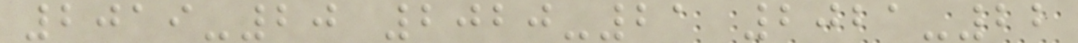2019-20 2020-21 2021-22
